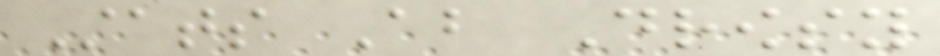Stats About Drowsy
